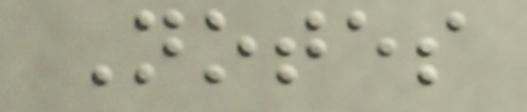Notes
